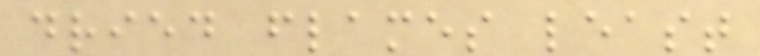dried flames least
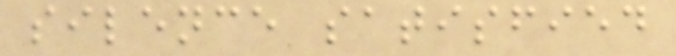silence satisfied
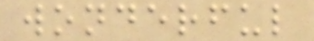wonderful
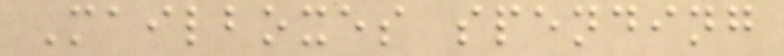Mailboxes spending
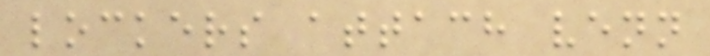lockers attach venn
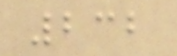232
